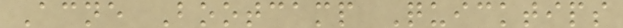Acne Bootcamp Quicktips
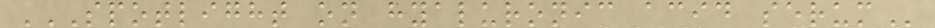SPOTLIGHT ON HYALURONIC ACID SERUM
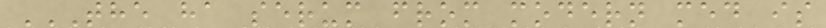THE HA SERUM FROM MODERN MED IS
